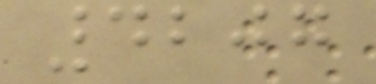4207
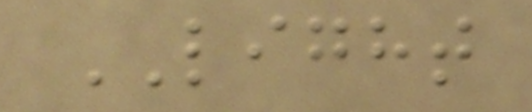LIGHT
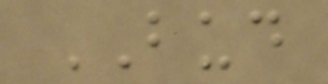BUD
